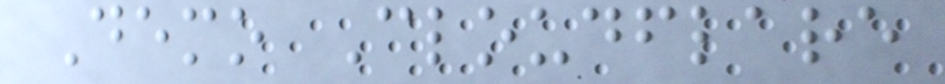Demo Cloudflare
